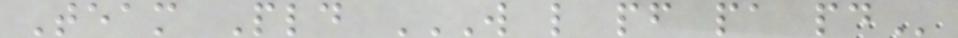Team Pld W L PF PA PD
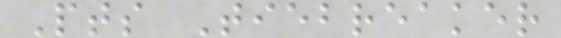Pts Tiebreaker
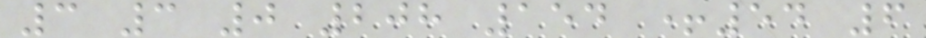3 3 0 208 154 +54 6
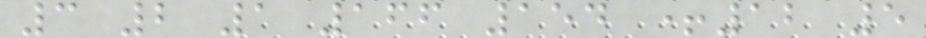3 2 1 166 154 +12 5
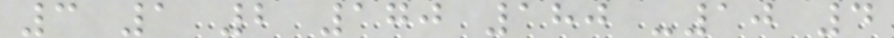3 1 2 170 180 -10 4
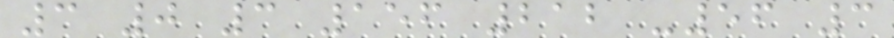3 0 3 156 212 -56 3
